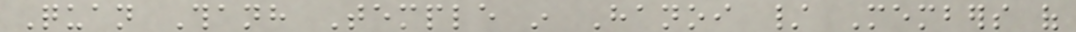Quan Thanh Temple in Hanoi / Members of
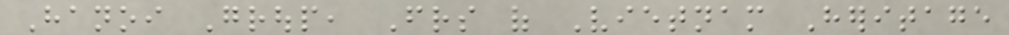Hanoi Group, Friends of Vietnam Heritage
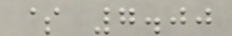$ 7.00
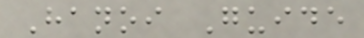Hanoi Guide
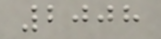2008
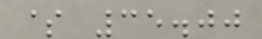$ 35.00
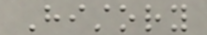History
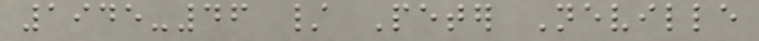1945-46 / Peter Neville
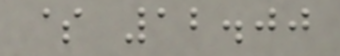$ 12.00
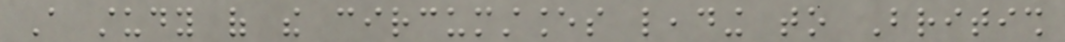A study of the circumstances leading to British
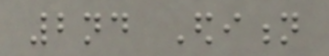2nd Edition
